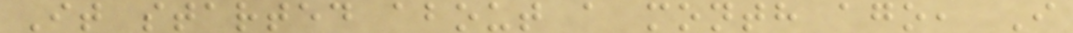It started about a month ago, I
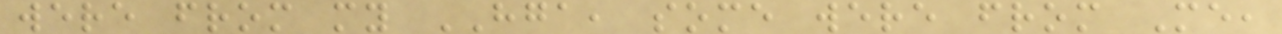were from my HGA, some were from Me,
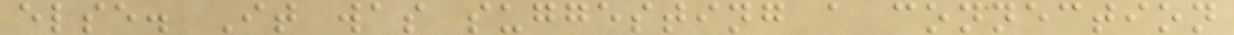else. It was suggesting a connection
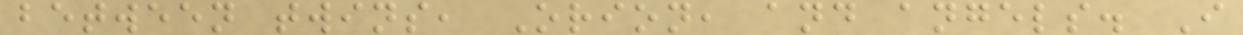between twins, Orion, and angels. I
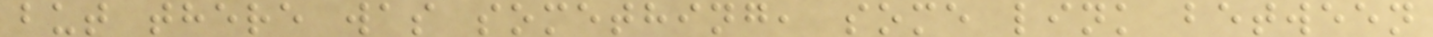but there was something, some link between
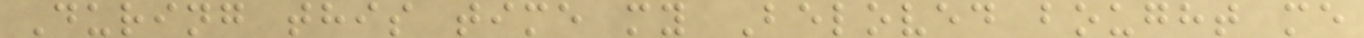During this time my Beloved bought me
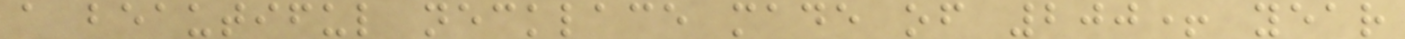a beautiful necklace made of 200+ year
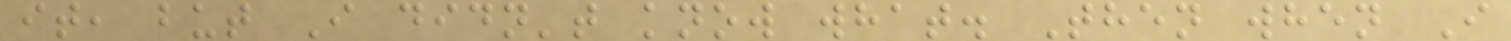it, but I didn't know what. Then when I
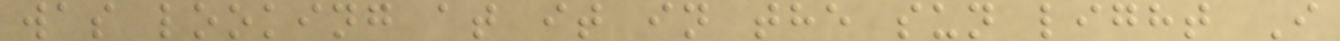was looking at it in the sun light I
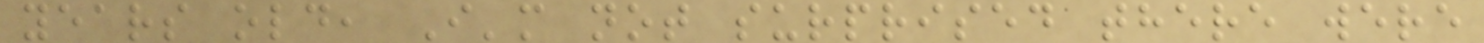years old, I'm not surprised there were
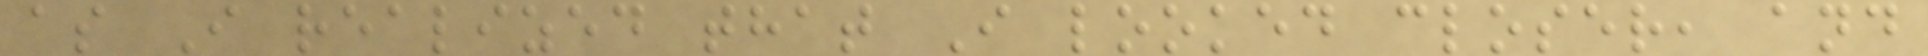as I realized that I looked closer, and
